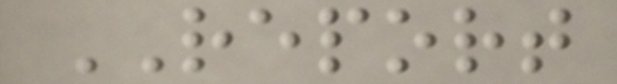REPORT
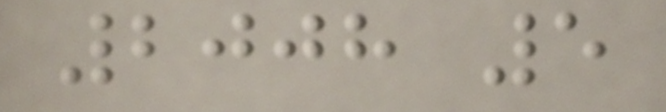2008 5
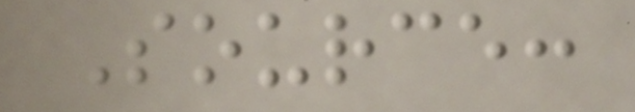Source:
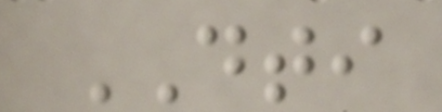DTI
